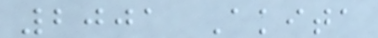2001 Akita
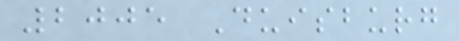2005 Duisburg
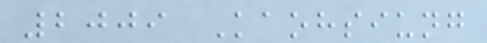2009 Kaohsiung
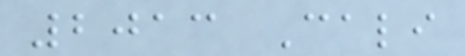2013 Cali
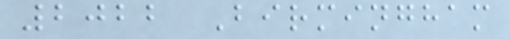2022 Birmingham
